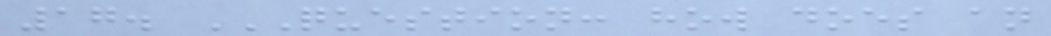17. QUESTION: HOW DOES AN
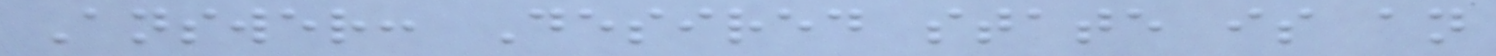Answer: Desired state is an
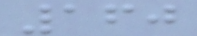160
